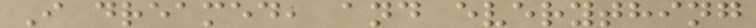I dreamed, and everything
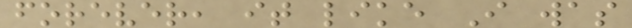forever, it like I was
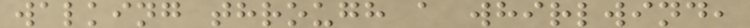walking through a whirlwind,
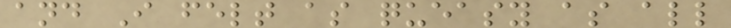and I felt as queasy as all
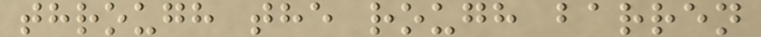through the rough barren
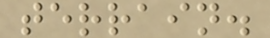terrain.
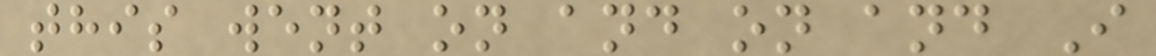this went on and on and I
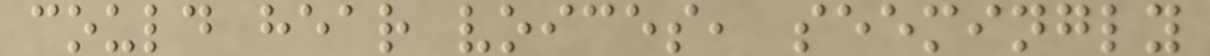could hear voices, seemingly
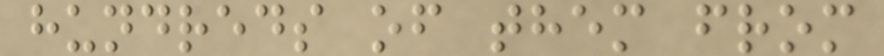hundreds of them from
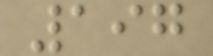197
